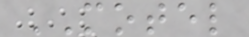MOTEL
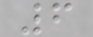6
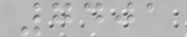7401
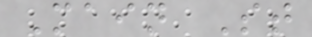Main St
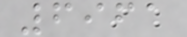6961
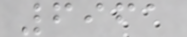6961
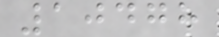10478
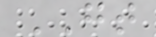GT
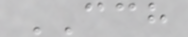CCH
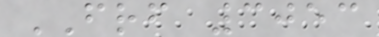FRF 3053
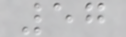57
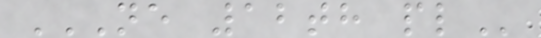NE 12TH PL
